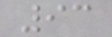93
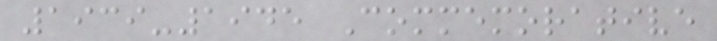1939-1945 Commemorative
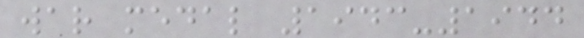war medal 1943-1944
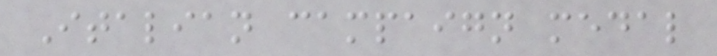Italian campaign medal
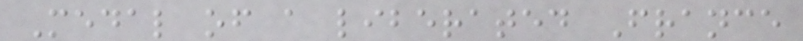Medal of a liberated France
